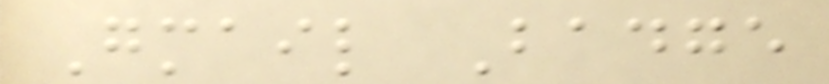Gmail Badge
